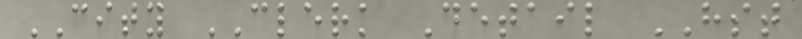CITY CLERK Detail HST
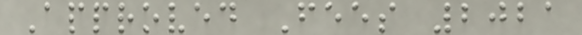Approved Fees 2021
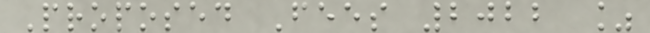Proposed Fees 2022 %
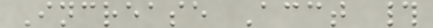Increase Acct #
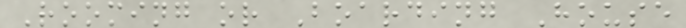Rooming or Boarding House
